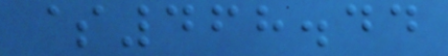$468.44
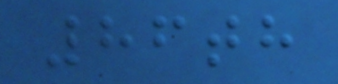86th
